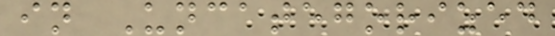in Uncategorized
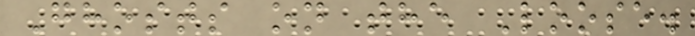Ghosts on the Loose.
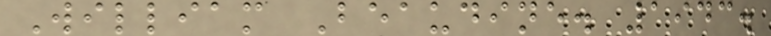William Beaudine. 1943.
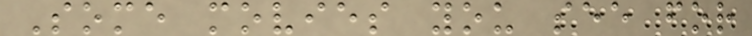Some movies you see for
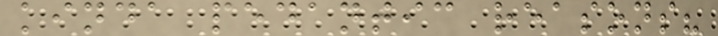kinda pedantic reasons?
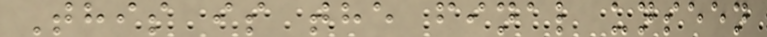This is the final unseen
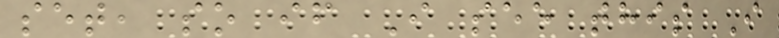set, so if I see this I
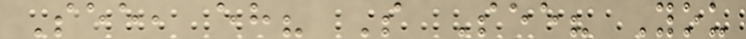See, eh? S See? You
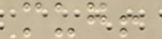mug!
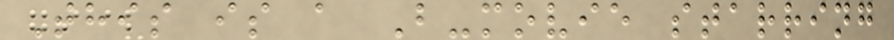This is a B-movie starring
